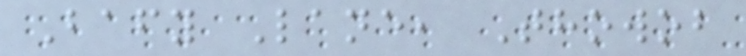Bafy Lane, Thowob
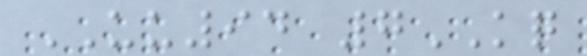UU94 7KQ
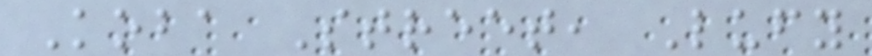Koba Street, Lufy
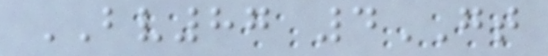BV87 4GT
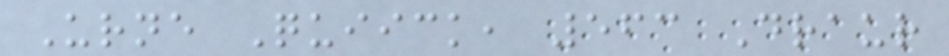Urne Quiick, 563 Draur
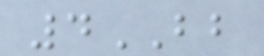4BB
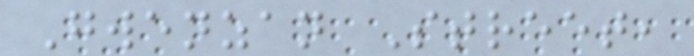Gwenzan Street,
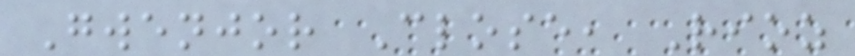Gwenjor Close, Rioz
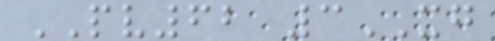PV62 3XG
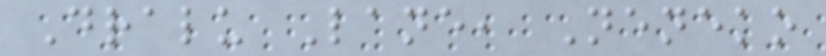Dralu Lane, Neneko
